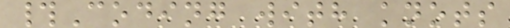#Coding with knots
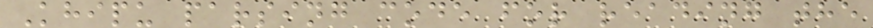Khipu parsing code for reading the
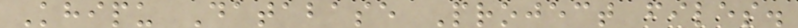Khipu Database Project files.
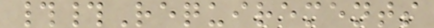##Requirements
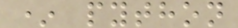* python
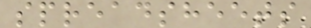spreadsheets
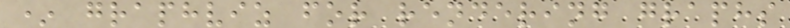* graphviz for rendering graphs
